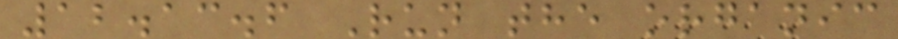12.13.6 Run the organic
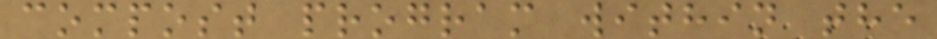compost program within the
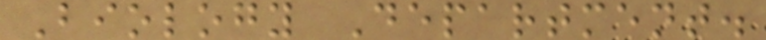Biology Department.
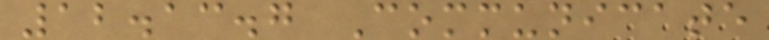12.13.7 Communicate
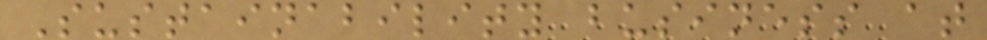Sustainability business at
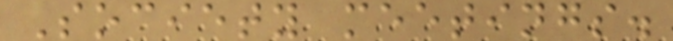Society meetings.
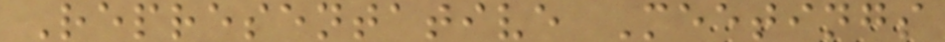Representative Meetings
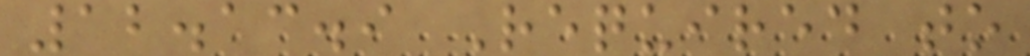12.13.9 Required to
